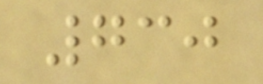730
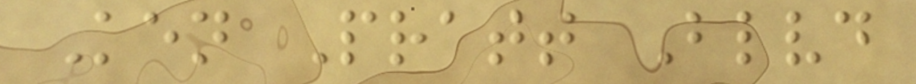Ken Pratt Blvd
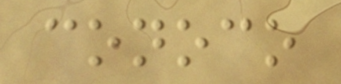conoco
